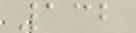132
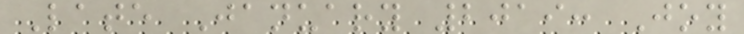Late January 2019: Joy
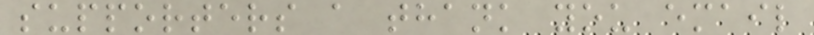supporters a thank you email
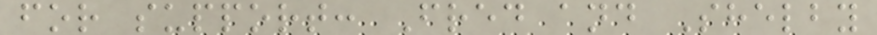for support: Fred and Shelby
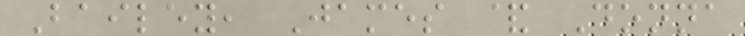Bailey, James & Donna
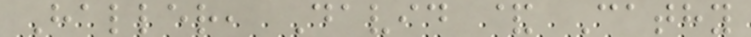Haller, David & Cathy
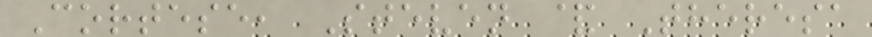Cortese, Steven & Theresa
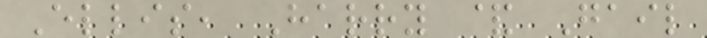Ellis, Harry & Gail
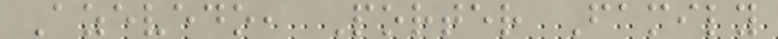Azevedo, Porter Family
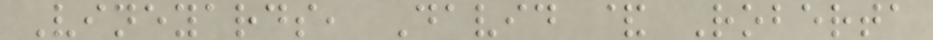Vineyards, David & Roberta
